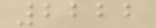2222
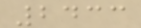2433
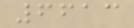6613
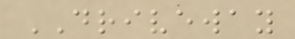DRIVEWAY
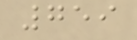759
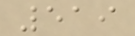519
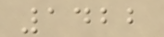1422
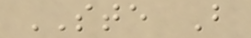STE B
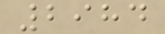2984
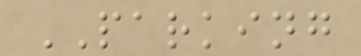PARKING
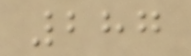287
